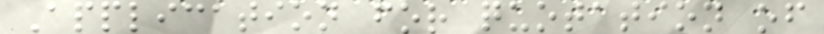Application for quotation of
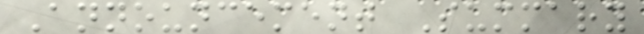Announcement Summary
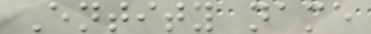Entity name
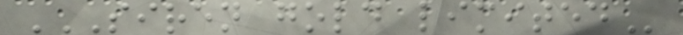SIREN GOLD LIMITED
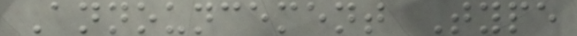Announcement Type
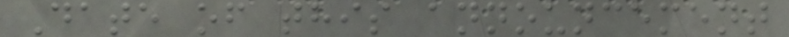Date of this announcement
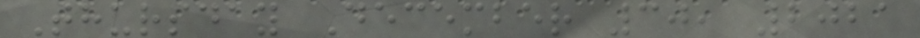Thursday December 30, 2021
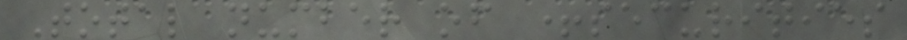Total number of +securities
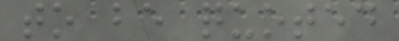to be quoted
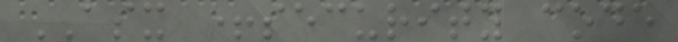ASX +security code
